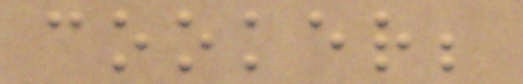cooker;
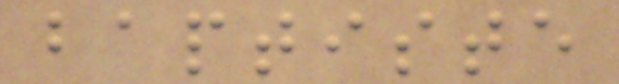baptiste
